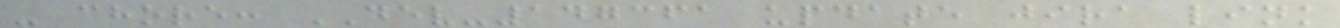- chore: DEV-147361 update jira link
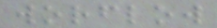worflow
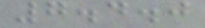7.4.0
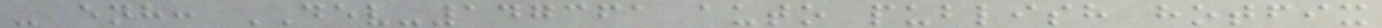- enh: DEV-147361 auto publish hotfix
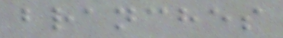branches
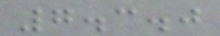7.3.0
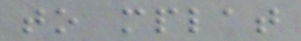to mplat
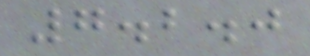7.2.0
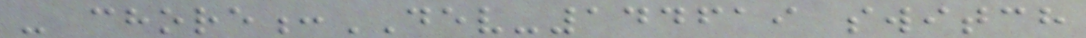- chore:DEV-144619 switch
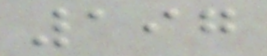197
